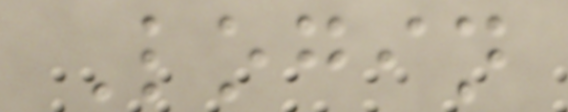Login
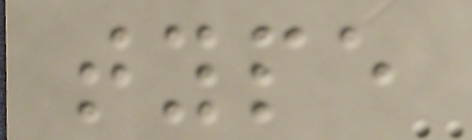type
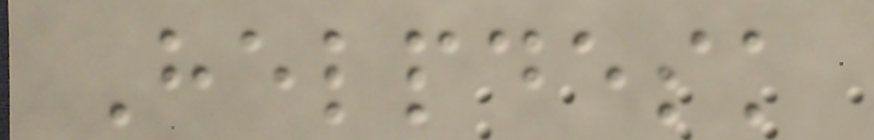Helpdesk
